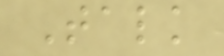Talk
